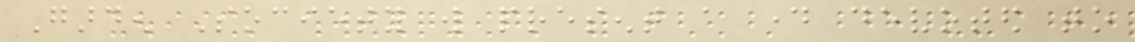Garden Society will present a day devoted to
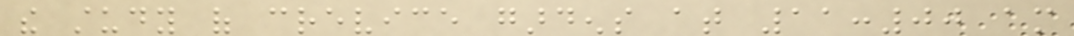the study of crevice gardens at 11:00 am
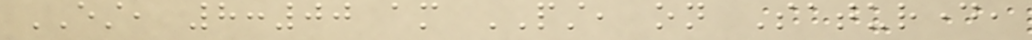EST, 8:00 am PST, on Saturday,
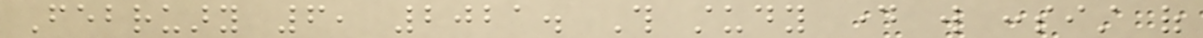February 6, 2021. This study day will consist of
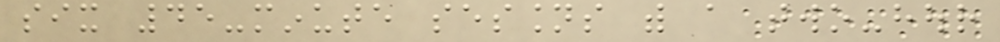six 45-minute sessions with a two-hour
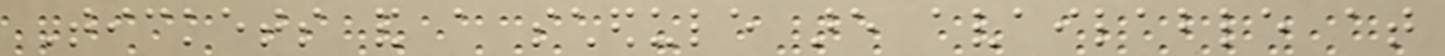Tickets and a schedule are available at
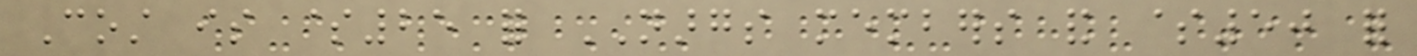Cost is $25 for NARGS members and $50 for
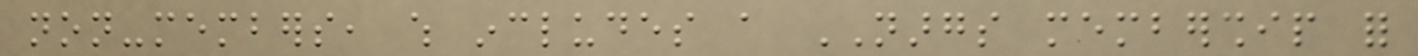non-members, which includes a NARGS membership for
